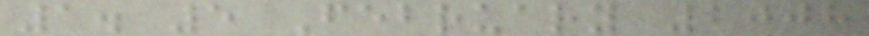1. 5 February 2008
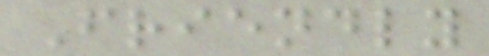Friendly
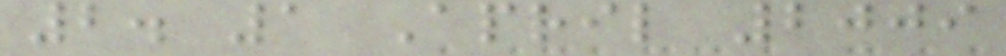2. 1 April 2009
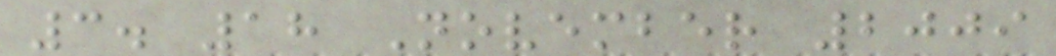3. 18 November 2009
